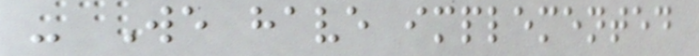- We have implemented
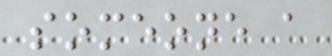someone a
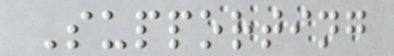Supporting
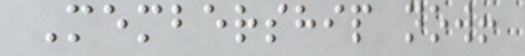Membership now!
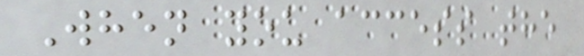When you access the
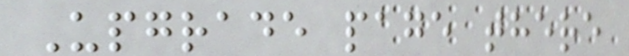Upgrade page there
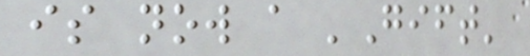is now a 'Gift'
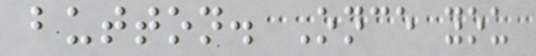button. Once you
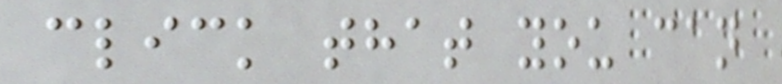click that you can
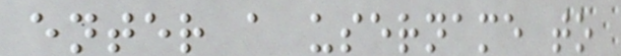enter a username to
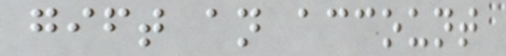gift an account
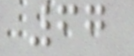67
